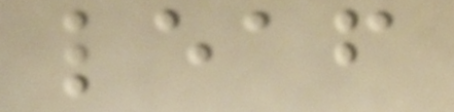leaf
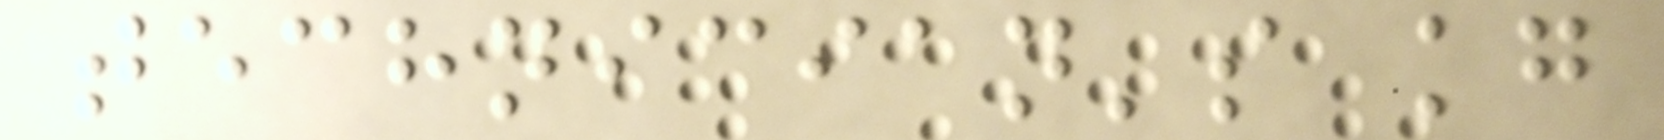technician's kg
